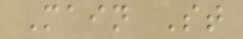Main St
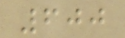600
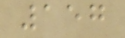157
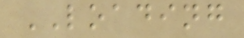LOADING
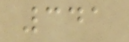341
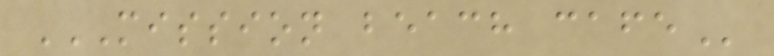MISSION BEACH CAFE
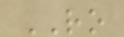RO
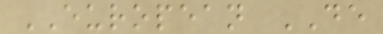EUROPEAN DE
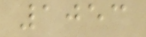1053
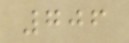706
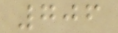706
